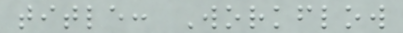title: Workflow
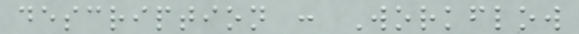description : Workflow
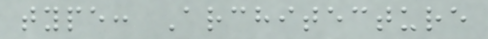type: Architecture
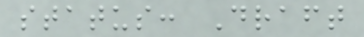status: Draft
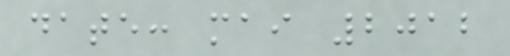date: mai 2012
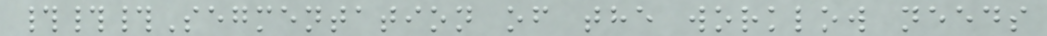###Segmentation of the worklow needs
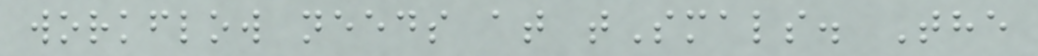workflow needs at tSmals. The
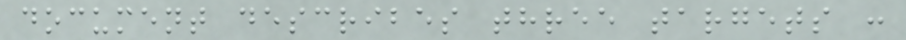document describes three targets :
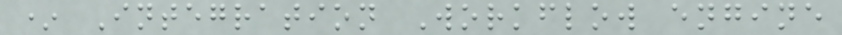* Integration Workflow engine
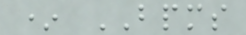* BPMS
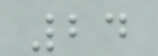24
